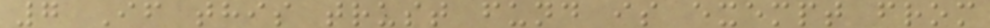7 If this trust fund is exempt from
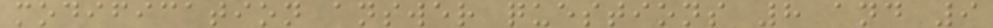modification answer questions 8 and 9
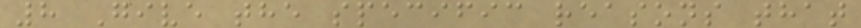8 Give the specific reasons that
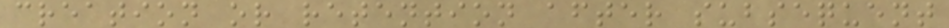creation or retention after subsequent
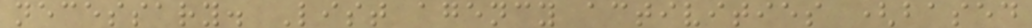necessary. List agency activities (based
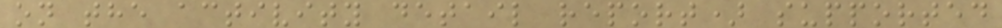on the activity detail report) supported
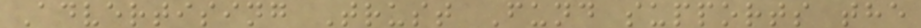Advertising Trust Fund supports the
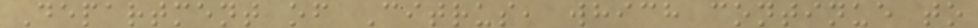Department of Citrus, which continue to
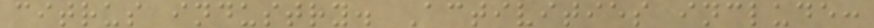citrus industry. Activities include:
